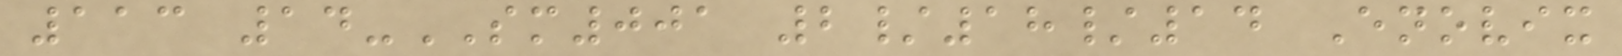113 14-SM001 2/18/14 Enovix
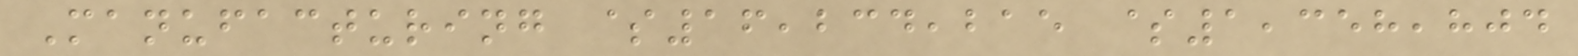Manufacturing $16,234,215 $1,358,804
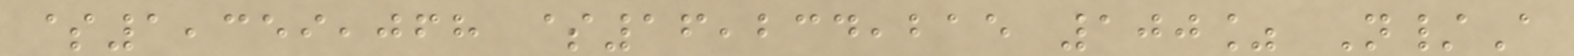$1,359,068 $16,234,215 100% N/A
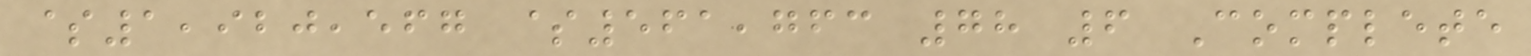$1,920,567 $561,763 78 6 Complete
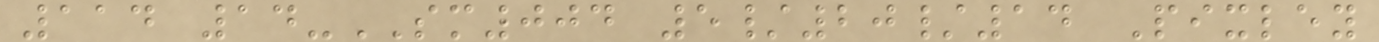114 14-SM004 5/20/14 Pixley
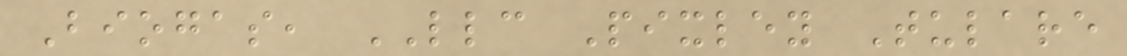Biogas, LLC Pixley Tulare
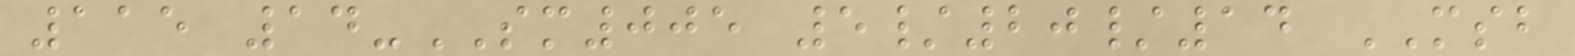115 14-SM005 5/20/14 MSB
